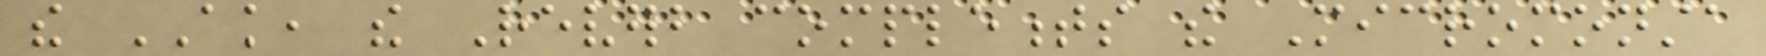the AK, the Reverb complements the Micromonsta
